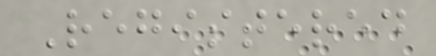Registered
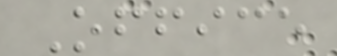Office
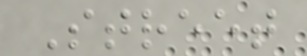Street
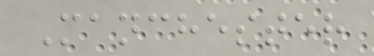Manchester
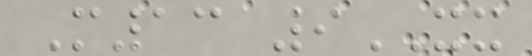M13 9XX
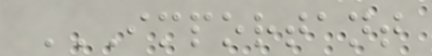IMPORTANT
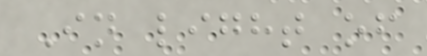In light of
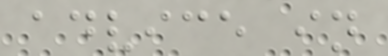advice in
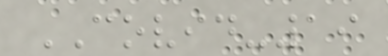COVID-19
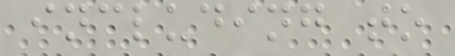including to
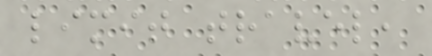limit travel,
